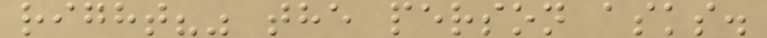right?" the person asks.
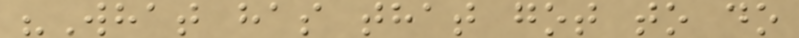"What has that got to do
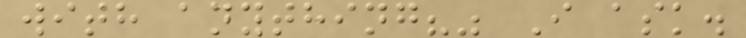with anything?" I ask.
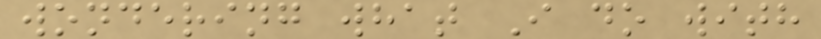wondering what I do with
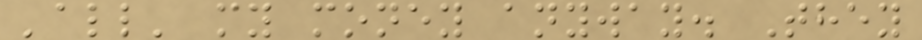'all' my money anyway. They
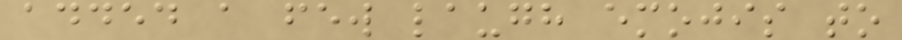added a few laugh emojis to
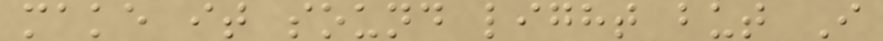make it sound light but I
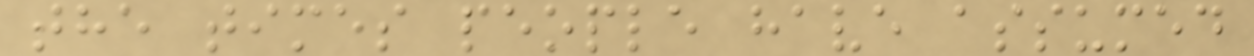the times people have assumed
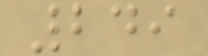249
